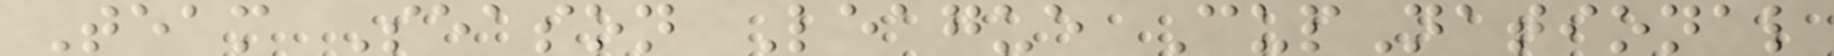Team Season League CupNational
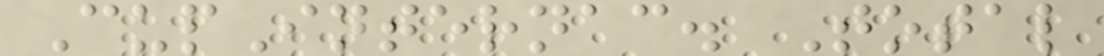CupInternac. Total
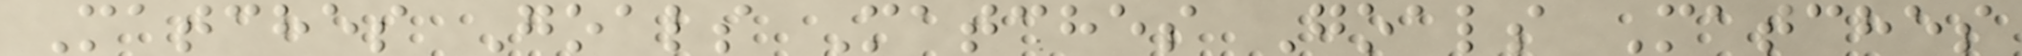Matches Goals Matches Goals Matches
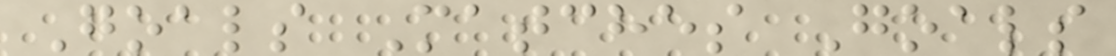Goals Matches Goals
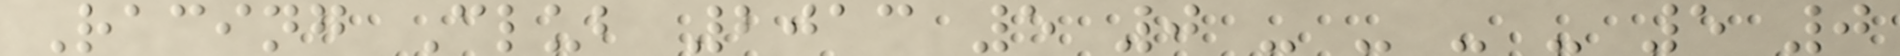Racing Club 2013 5 0 - - - - 5 0
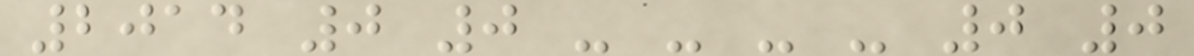2014 0 0 - - - - 0 0
